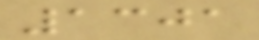1301
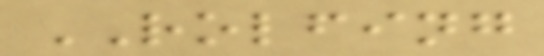ROLFING
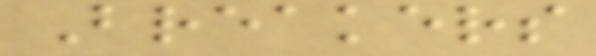Breakers
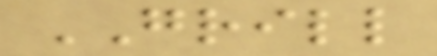GRILL
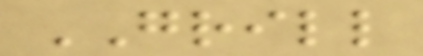GRILL
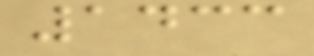1433
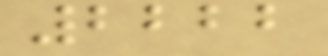2222
